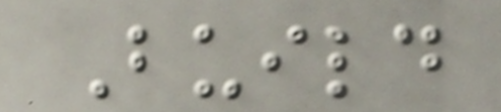Build
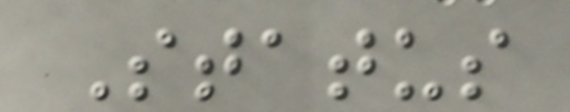Status
